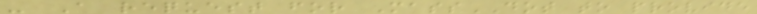- A request for MassDOT to provide
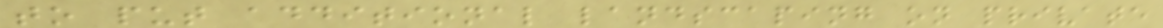to put additional landscaping on private
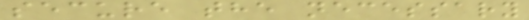secure the necessary
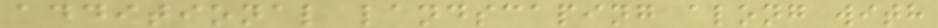additional landscaping along with
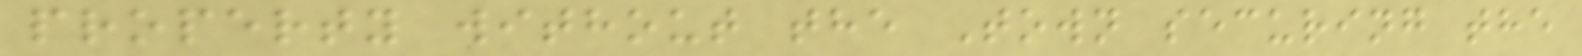property without the Town securing the
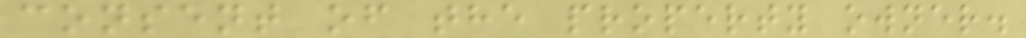consent of the property owner.
